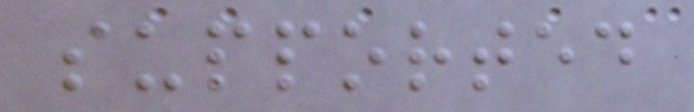supported
